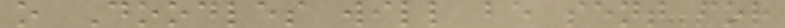o Doodles will be sent for
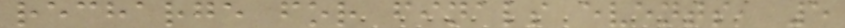recharge for finals events, 5
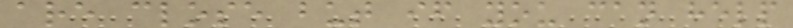are close but if you can help
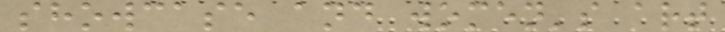showcase and women's art
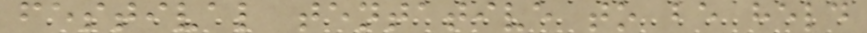festival tentative to be held
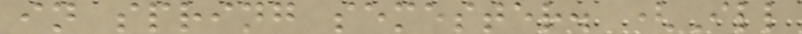in spring semester. (Ill
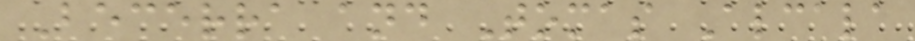Becerra and Tomas Alcala
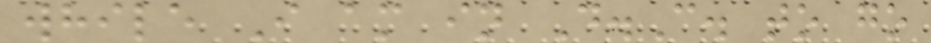while I am in D.C. to go
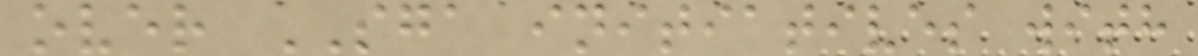over SGA initiatives with
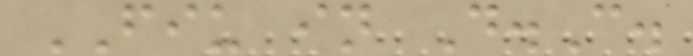FIU in D.C.
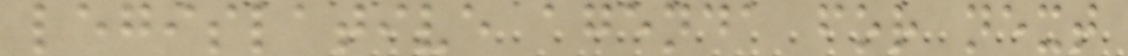legislative agenda for next
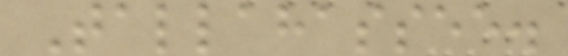Tallahassee.
